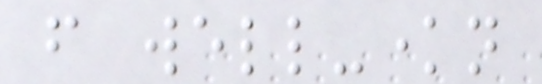from well-known
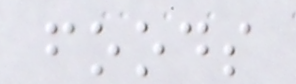foods
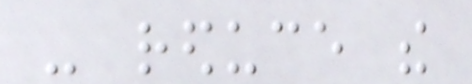- reduce the
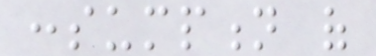consumption of
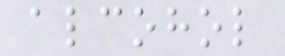alcohol
